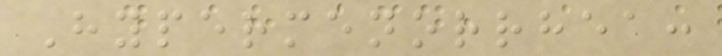Hypermenorrhea:
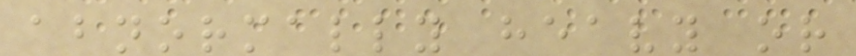abnormally heavy or
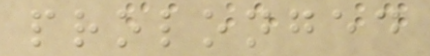prolonged
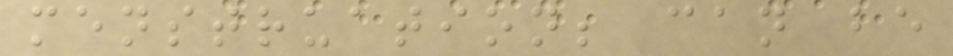menstruation; can be
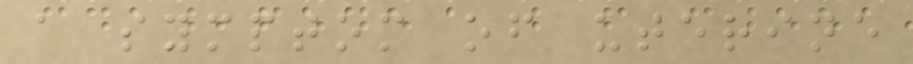a symptom of uterine
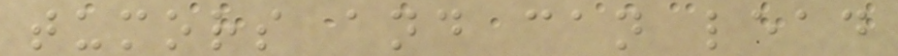tumors and can lead
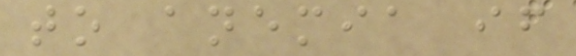to anemia if
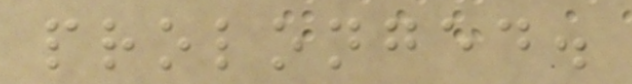prolonged.
